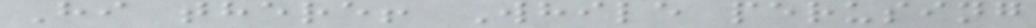Hi there! While perusing
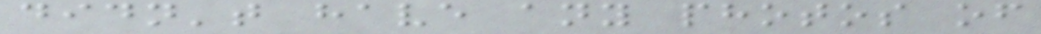didn't have any photos of
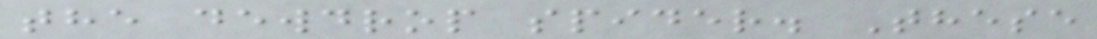the dewdrop spider. These
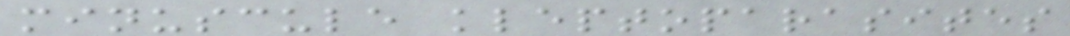minuscule kleptoparasites
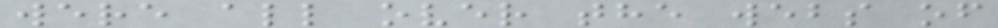were all over the webs of
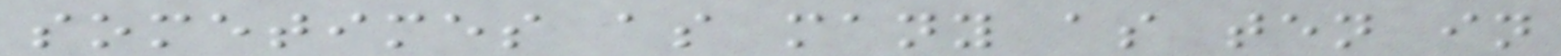sometimes as many as ten in
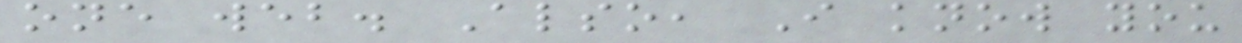one web. Also, I know you
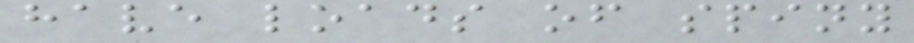have loads of spiny
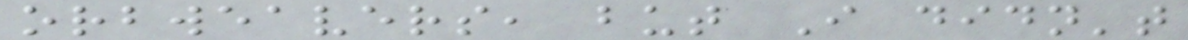orbweavers, but I didn't
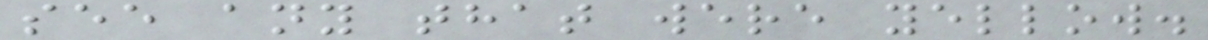see any that were yellow.
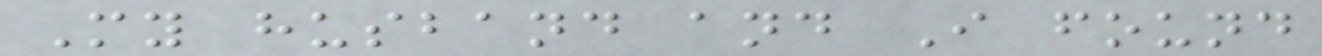My husband and I found
